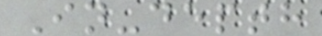In-depth
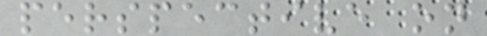perspective on
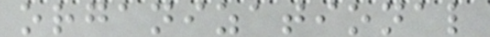organizational
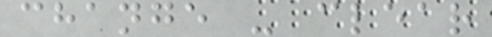change - clear
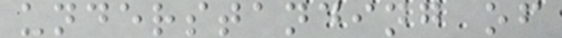understanding of
